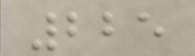225
